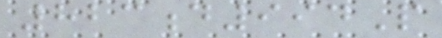823d994P
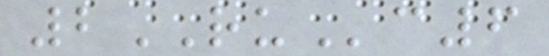2RUc6
